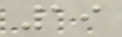19
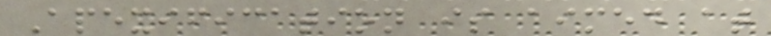Apexification is aimed at
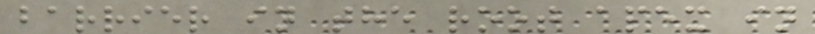barrier in the root apex in
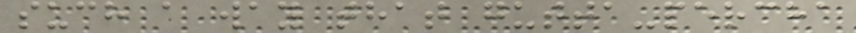such a way that gutta-percha
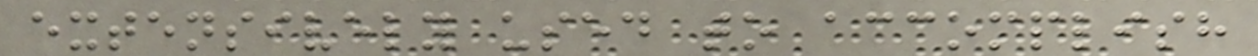extensively used to accomplish
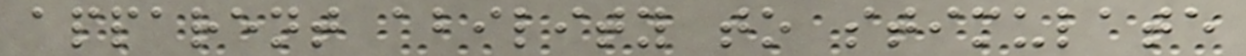apparent ability to stimulate
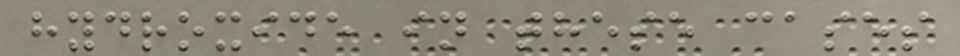hydroxide in these cases
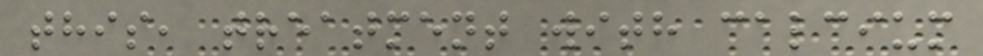this, treatment with calcium
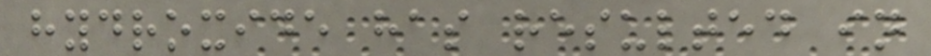hydroxide has resulted in
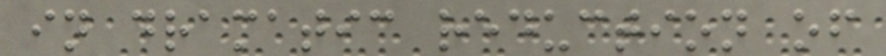in dramatic reduction of
